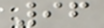96
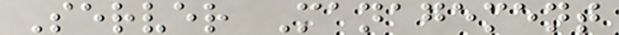Server Management
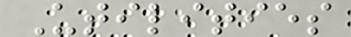Utilities
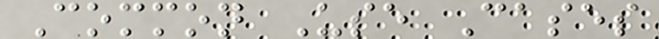Common Use Cases
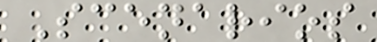Scenarios
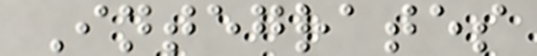Integrates
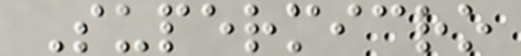Supermicro
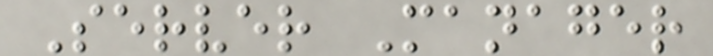Server Manager
